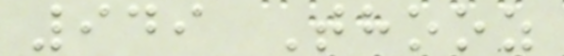949 Thooz
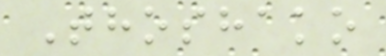Thoshako
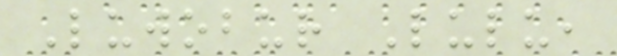Luwobur Lulu,
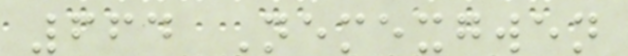664 Nemexgwen
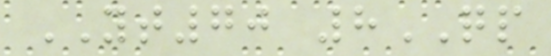YT70 8QP
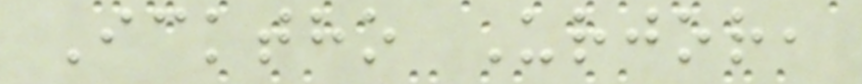Icktho Urjor,
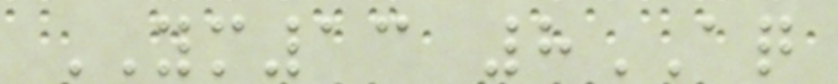YM13 8AQ
